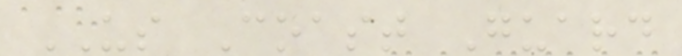US Coast Guard
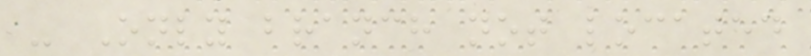- Only branch not located
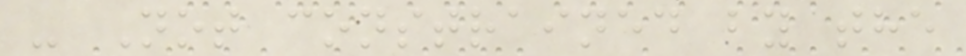- Not constrained by the
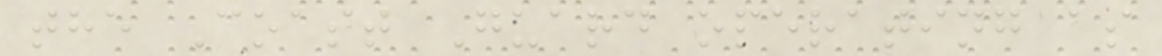the Coast Guard operating as
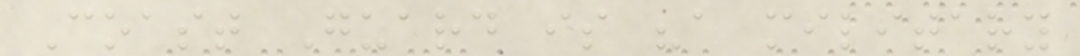Coast Guard is "a military
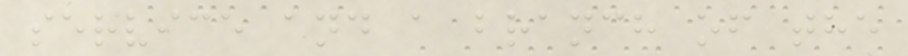service and a branch of the
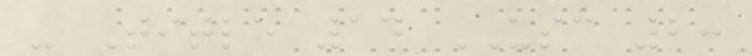- Title 14 USC 2:
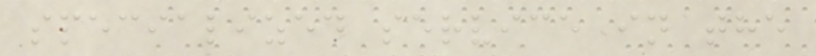specialized service in the
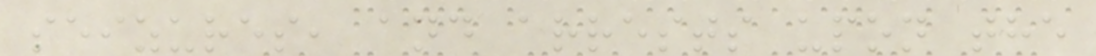seizures, and arrests upon the
